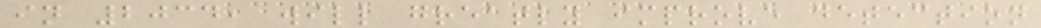in 2034, will greatly improve detection
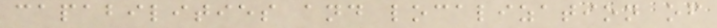capabilities and localization of
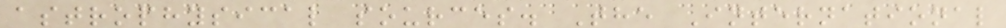astrophysical sources. The International
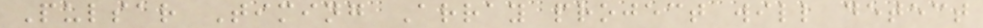Pulsar Timing Array project will detect
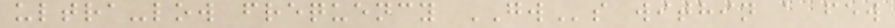ultra-low frequency GWs within a few
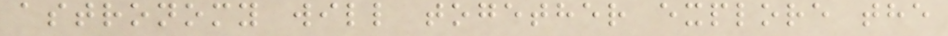astronomy will together explore the
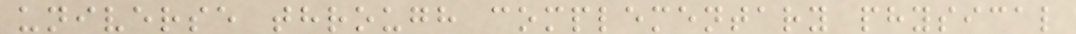universe through complementary physical
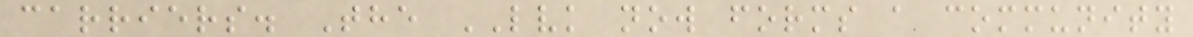carriers. The LVK now forms a community
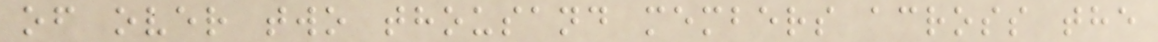of over two thousand members across the
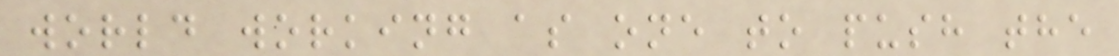world working as one to push the
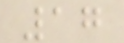17
